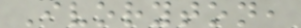Ivoryton,
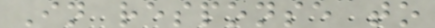In response to
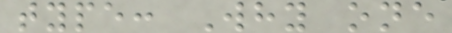type: Why one
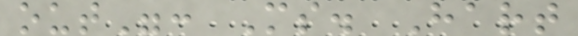out": Ms. Hart
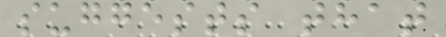suggests that
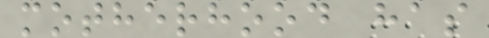motherhood has
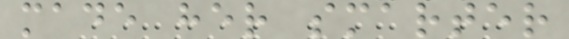made her smarter
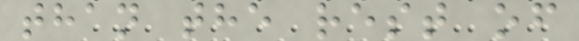than the rest of
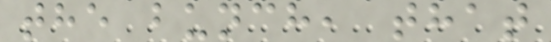the bunch, that
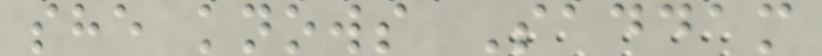she knows Saddam
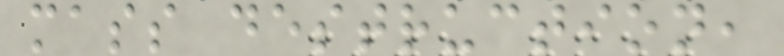mass destruction,
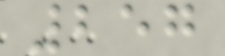257
